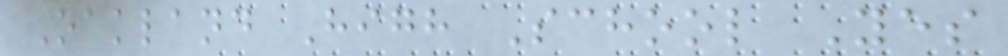Oakland High School Yes
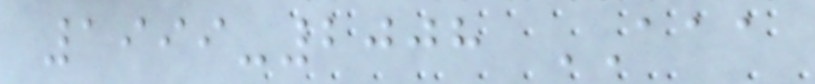1999-2008 AAA
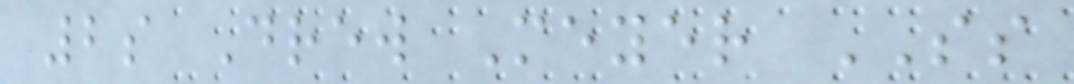2s Drew Meyer SS
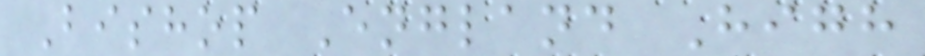Bishop England High
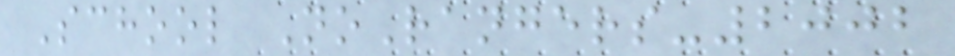School NoRangers-2002
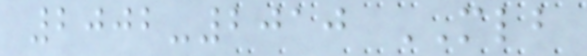2002-2010 MLB
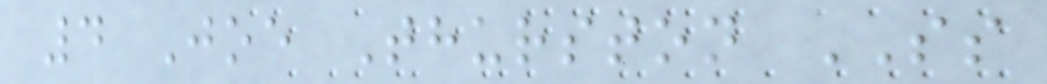4 Joe Thurston SS
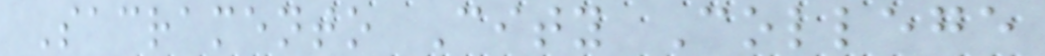Sacramento City College
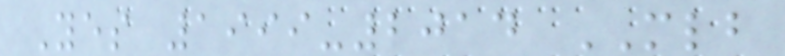Yes 1999-2014 MLB
